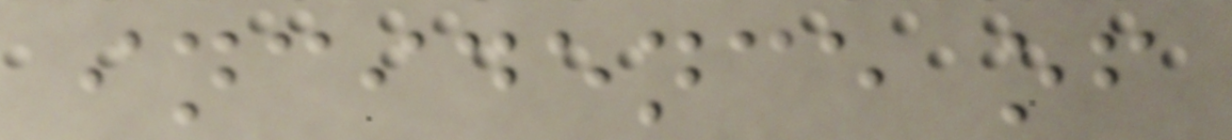incidence of
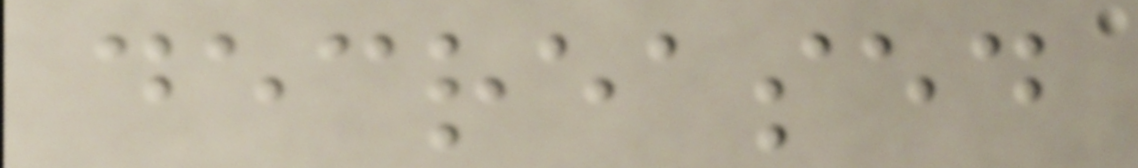decreased
